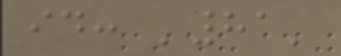id: '81'
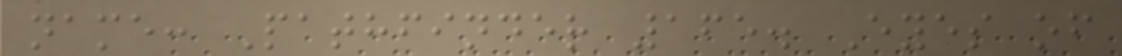name: Pathfinder 165. Eyes of
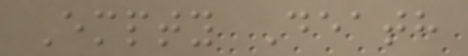Empty Death
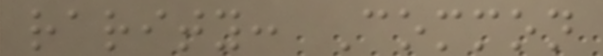rarity: Common
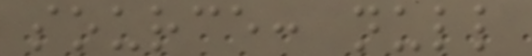source: null
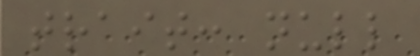trait: null
